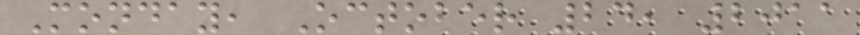Monday, October 24, 2011
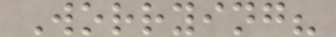Worrying?
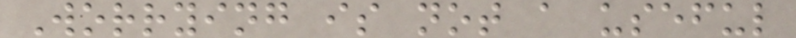Worrying is not a useful
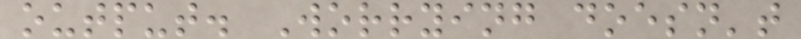output. Worrying doesn't
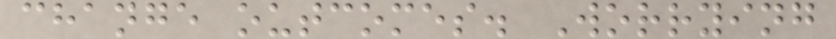change outcomes. Worrying
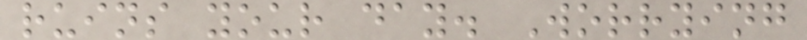ruins your day. Worrying
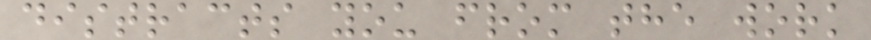distracts you from the work
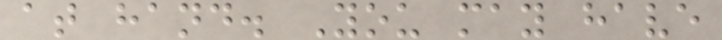at hand. You may have
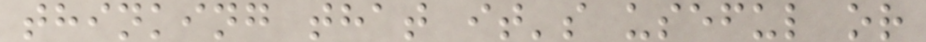thinking that it's useful or
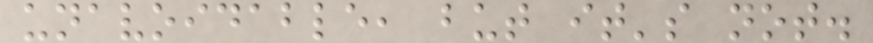unavoidable, but it's not.
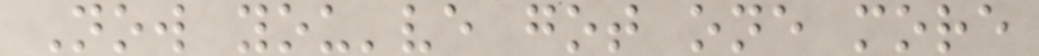Now you've got one more
